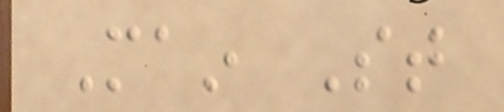Main St
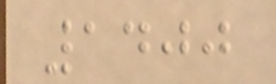1400
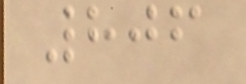806
